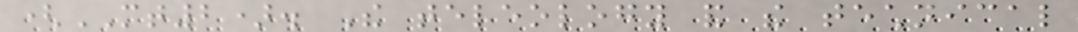(MT2). The teleology and the technical
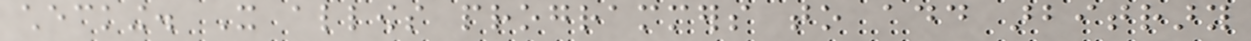checking. It allows programmers to add arbitrary
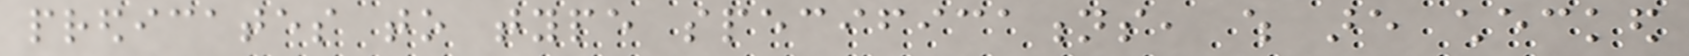predicates to type specifications, which are checked
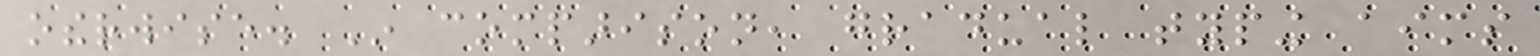otherwise. In comparison, gradual typing aims
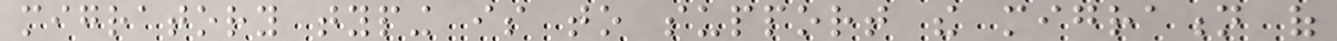migratory typing is to support the migration of
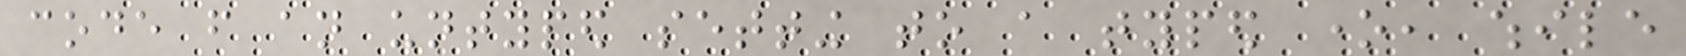code from an untyped setting to a typed one, while
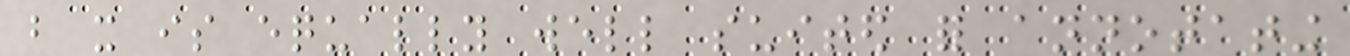but it is equally well suited for annotating
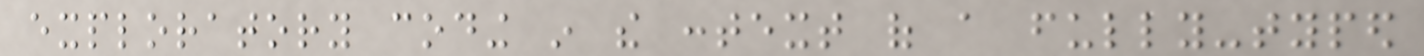exploratory coding in the context of a fully-typed
